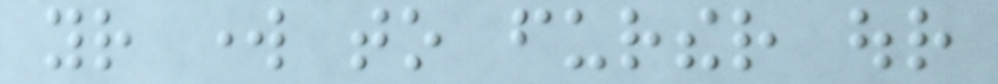your work to further our
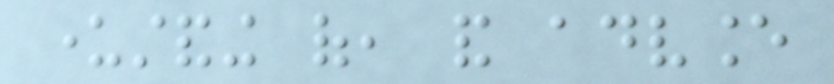understanding of, and advance
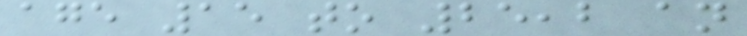age 15 to 25,2 an
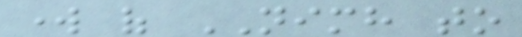work of NIMH to
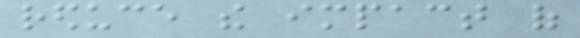reduce the impact of
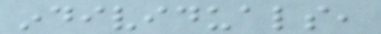individuals,
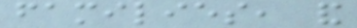families, and
